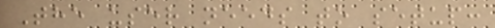The user needs to setup:
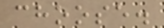choose.
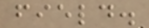field.
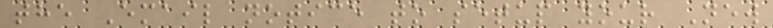the Email notice to setup your New
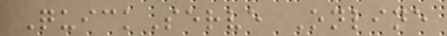QuickServe Online
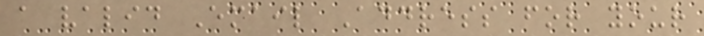a valid Email Address for your
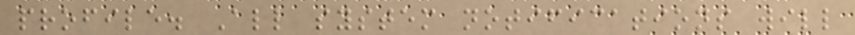profile. All system notifications will
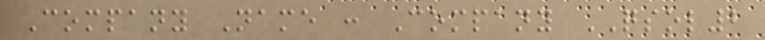Company Name : Company QSOL2
